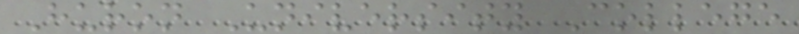Huron University College
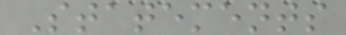Statements
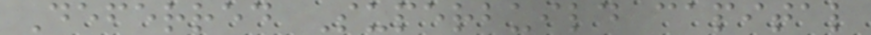Deferred Superbuild capital
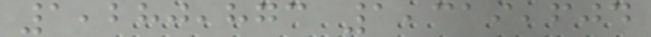1,280,873 1,319,604
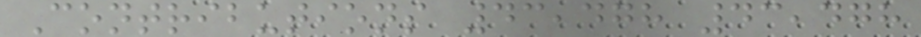Contributions 43,478 43,478
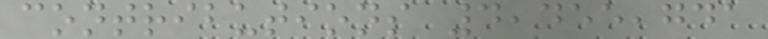contributions 4,455,741
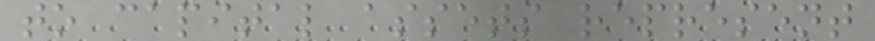to capital assets represent
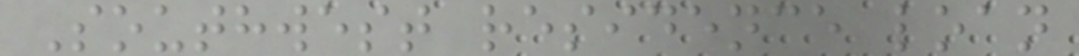Southwest residence loan
